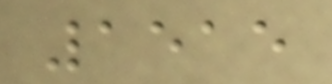1515
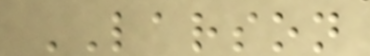LARSON
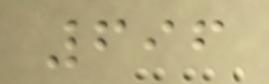696
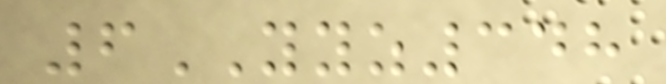6YYZ348
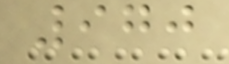970
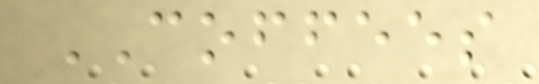COFFEES
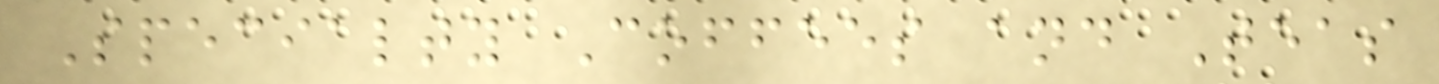Specialty Coffees and Teas
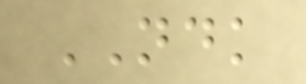NDK
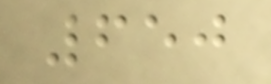650
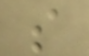s
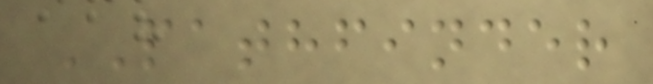PATHFINDER
